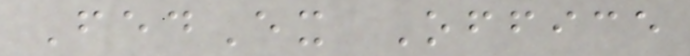FedEx Office
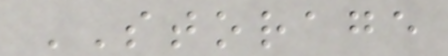STORAGE
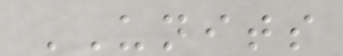UNITS
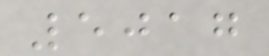5017
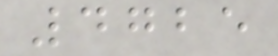4725
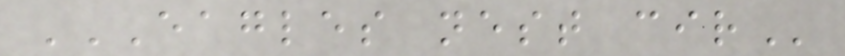EAGLES NEST CIR
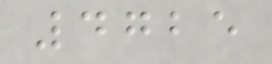4725
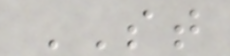ST
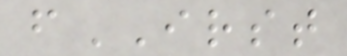fIRST
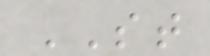ST
